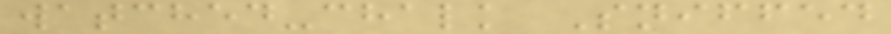watched-chalk Sniffed
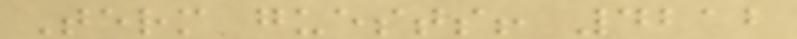Term guests! 4212
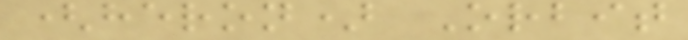(heron) Orbit
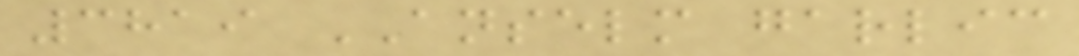3819 ANSELM garlic
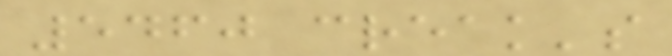5460 creak's
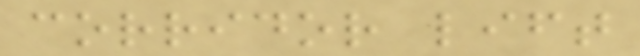corridor lift
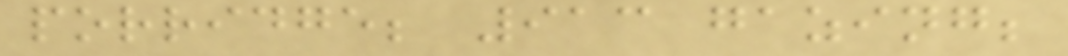porridge; 913 gazing;
